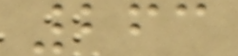263
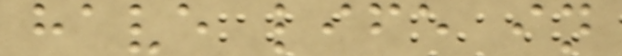have life in
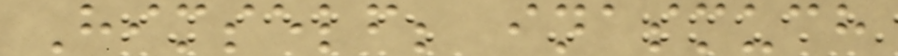Himself; inasmuch
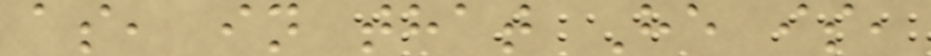as, in that He is,
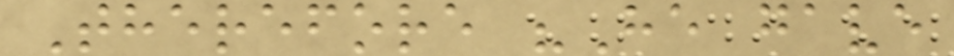Therefore "He gave
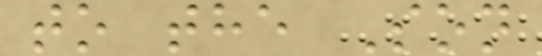to the Son
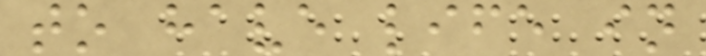to have life in
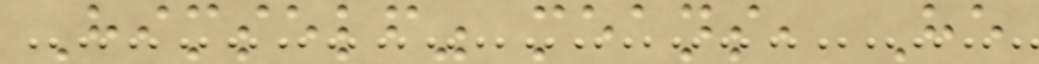Himself" means, He
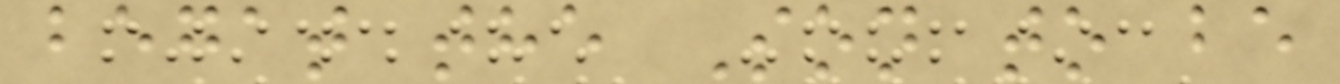begat the Son to be
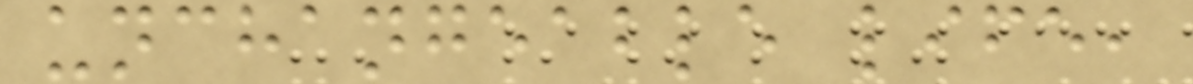unchangeable life,
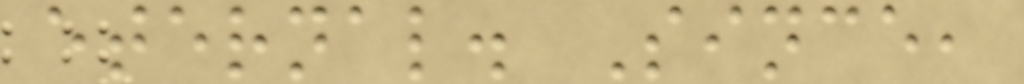eternal. Since,
